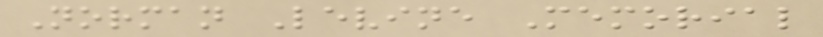Norman Levine Memorial
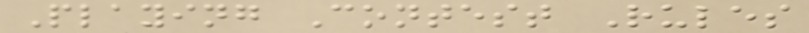Playing Contest Rules
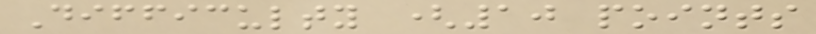Difficulty (10 points
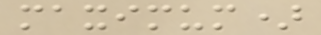maximum)
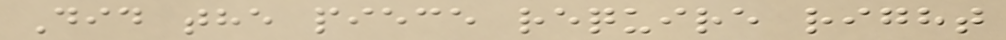Did the piece require right
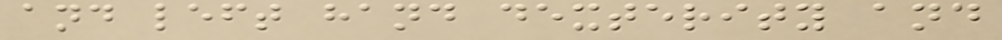and left hand dexterity and
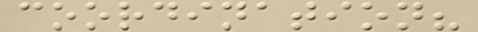coordination?
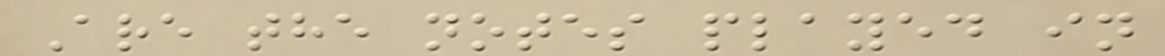Are the notes played in
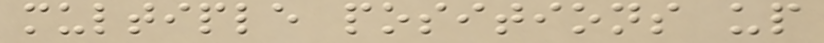multiple positions up
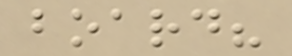board?
